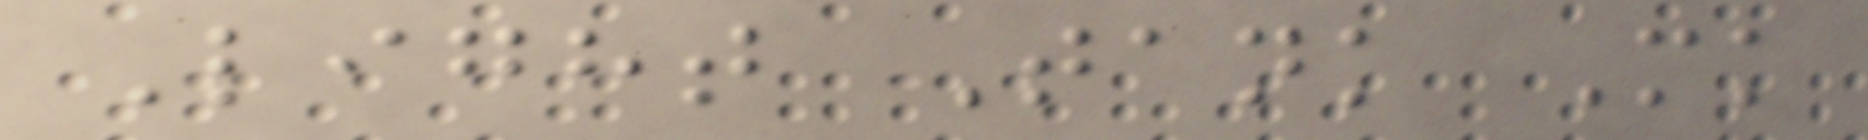Light Tank Mk
